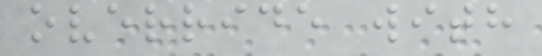override with
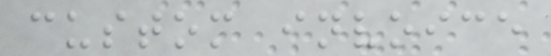custom invoice
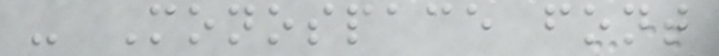- Monospace font
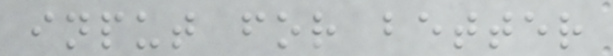input for better
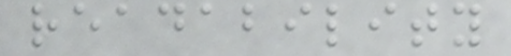readability
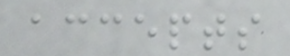accepts
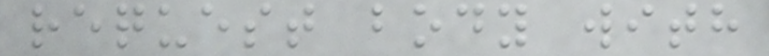request body with
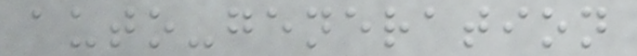auto-generation
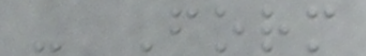- Form
